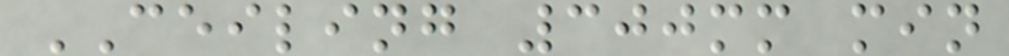CEILING 300mm min
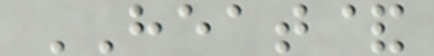HEAT&
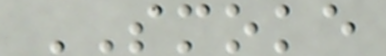SMOKE
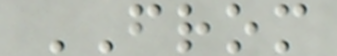FROM
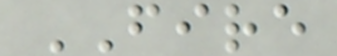FIRE
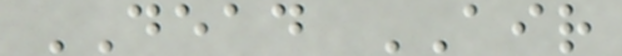DEAD AIR
